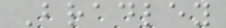Bradley
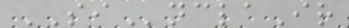SInclaIr
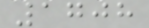1708
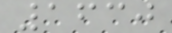1630
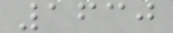1630
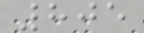805
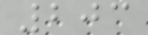203
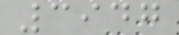3947
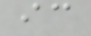ic
